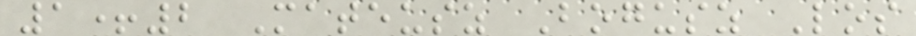1+2 Mateusz Bogusz Los
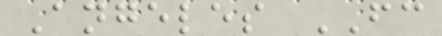Angeles FC
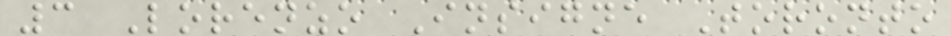3 Lorenzo Insigne Toronto
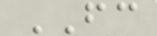FC
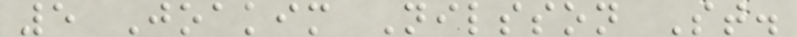5 Joakim Nilsson St.
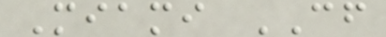Miami CF
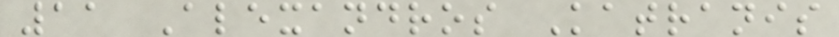11 Alexandros Katranis
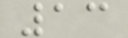13
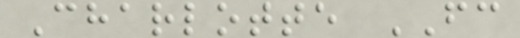Charlotte FC
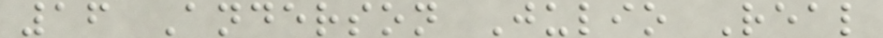16 Anderson Julio Real
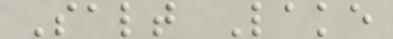Salt Lake
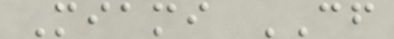Miami CF
